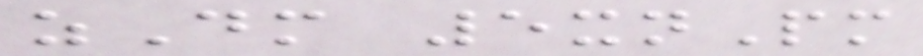zDm 5xnPm
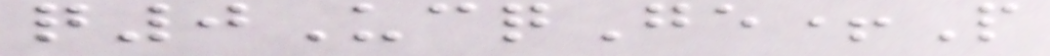q0UcqGe+P
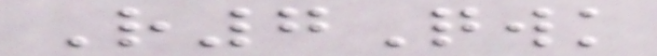R7Qwk
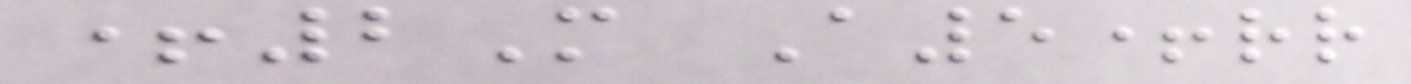+2M A5+rr
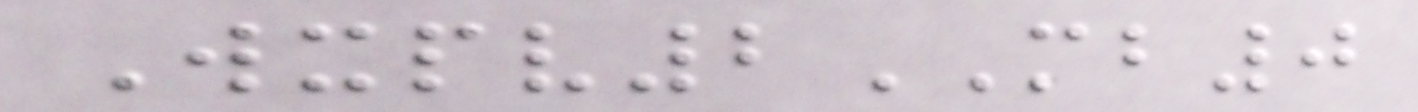Wxpv2MB0
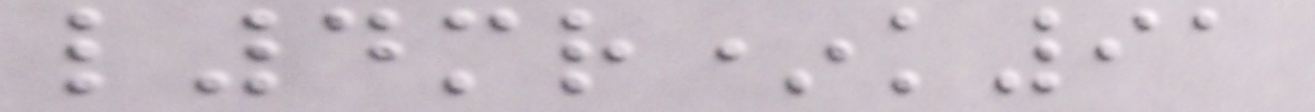l4mr*k91
